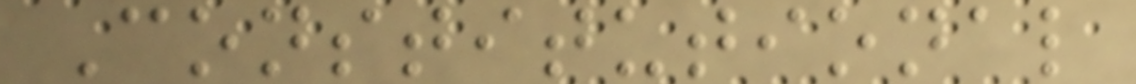Constitutional
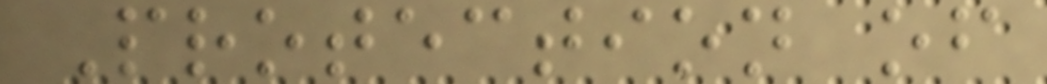Protection of
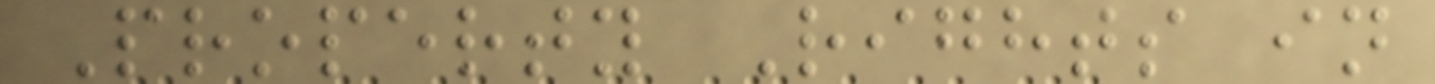Property Rights in
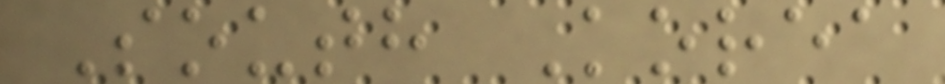South Korea
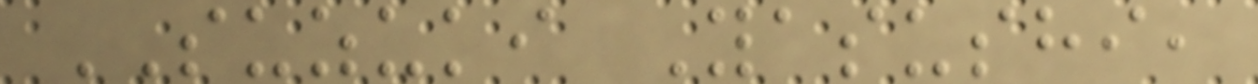SUZUKI Yasushi,
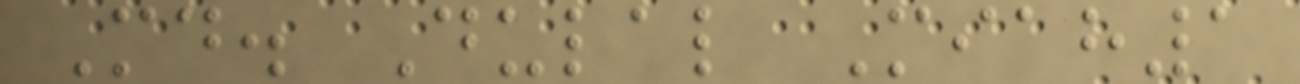Md. Dulal Miah1
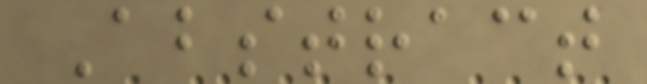Abstract
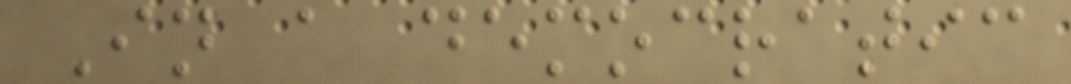In a democratic
